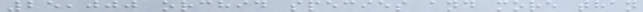25,000 orchid species and more than
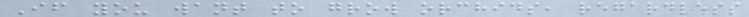If you want to grow orchids, regardless
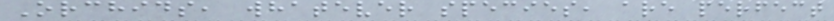Orchids, whatever species, are perfect
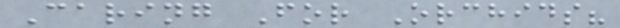Caring For Orchids?
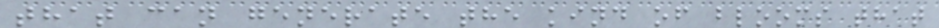that can generate the kind of blooms that
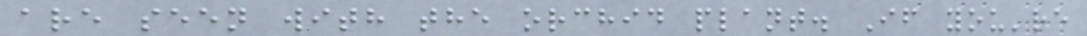are seen with the orchid plant. If you're
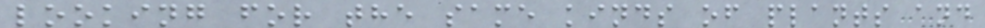looking for the same kinds of plants and
